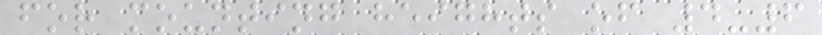for mounting heights of 4-6
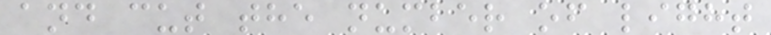and cut the number of light
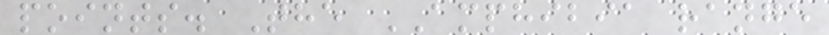points. The AMPHIBIA range
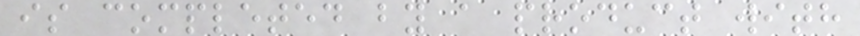is completed by a product with
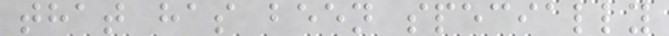that has been specially
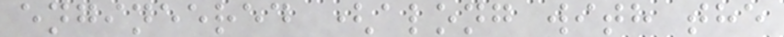engineered (along with the
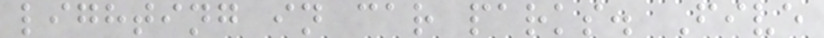lighting in car parks. Five
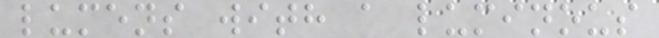lumens with a luminous
